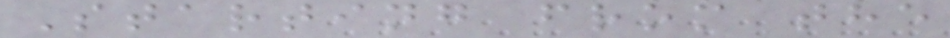Starting from the
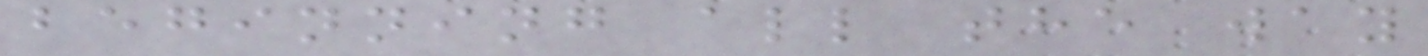beginning all the way
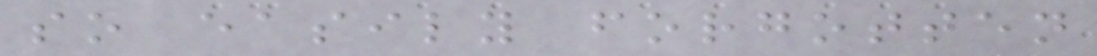so easily forgotten
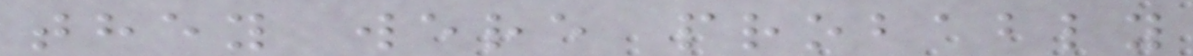they were probably
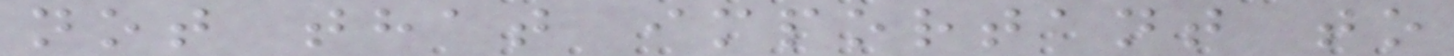not that important to
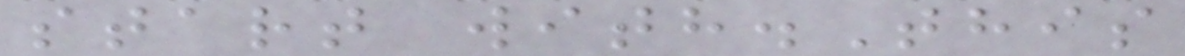start with.This
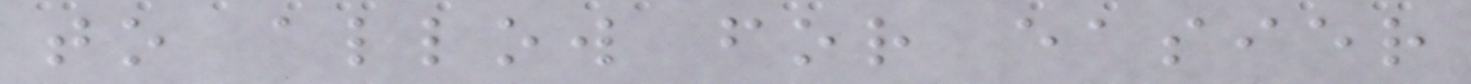to allow for easier
